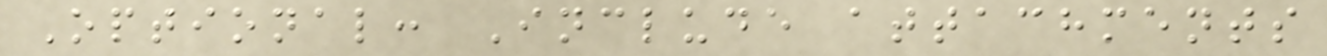Optional: Include attachments
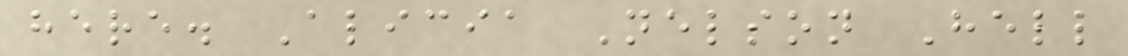here. Alicia Nelson Hell
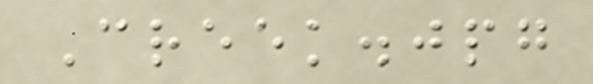Creek.jpg
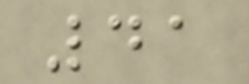41
